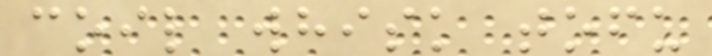coil whisk tofu
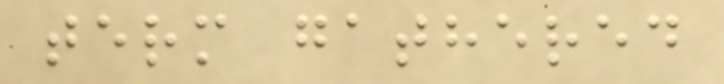term gathered
